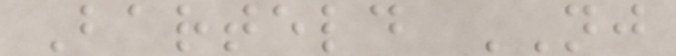Barteld NJ
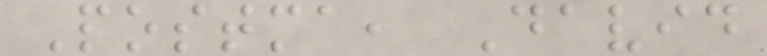Postma, David
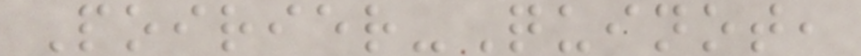Poirier-Quinot,
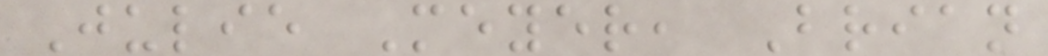Julie Meyer, Brian
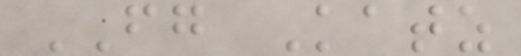FG Katz
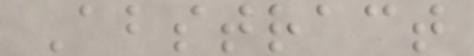Abstract
